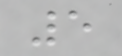5
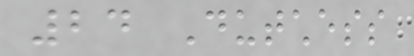24 Dutchess
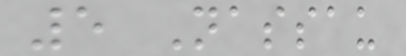5 Nassau
